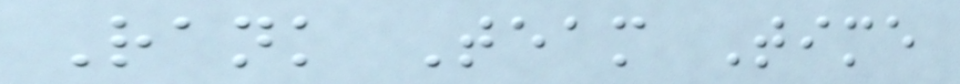Rank Team Time
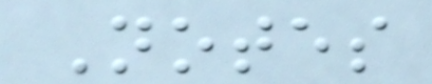Notes
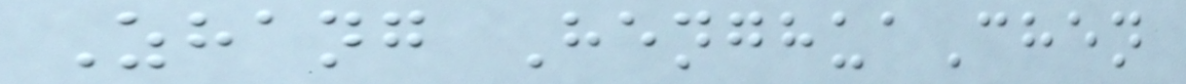Zhang HenghuaChen
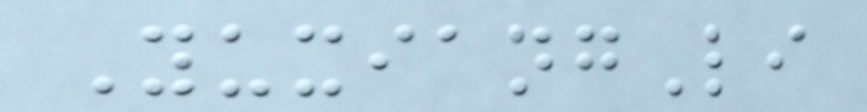YuxiangLi
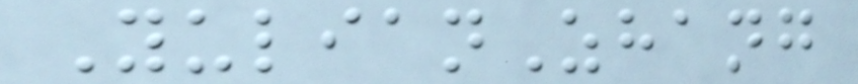YulianZhang
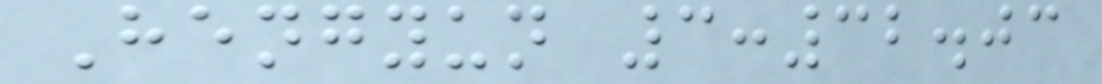Hengyun 3:32.03
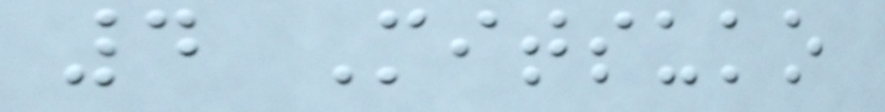4 Mitsuko
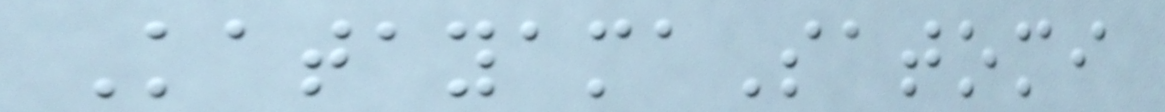KatayamaSatomi
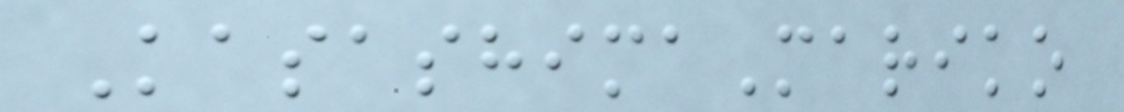KasashimaMariko
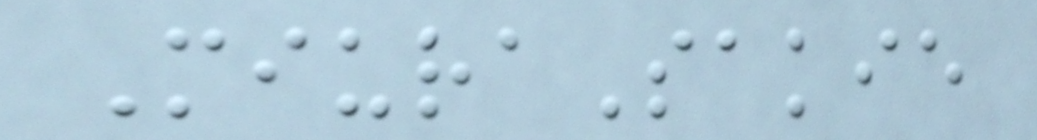MiuraSakie
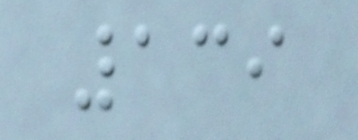139
